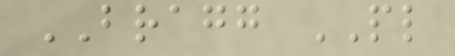BRAGG PL
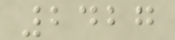2427
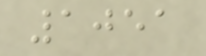1051
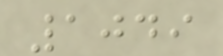1049
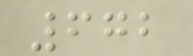672
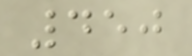450
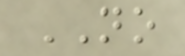NO
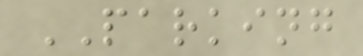PARKING
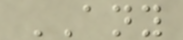ANY
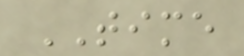TIME
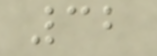32
